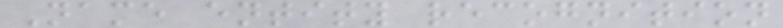Name entity recognition
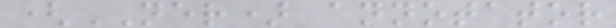(NER) annotator
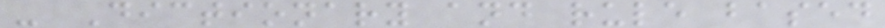- Dictionary and rule based
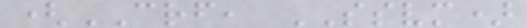(CRF, SSVM)
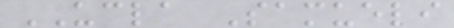UCLA Samueli
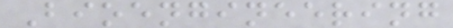Bioengineering
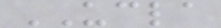UCLA
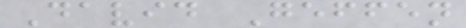David Geffen
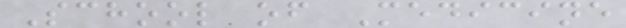School of Medicine
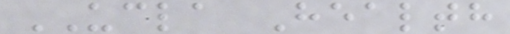UCLA Health
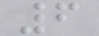6
